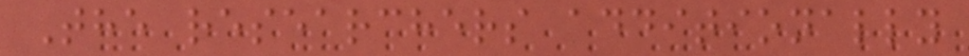The researchers additionally
